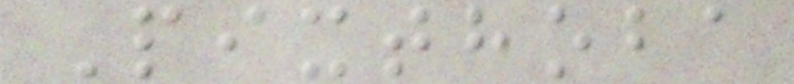Pixthoba
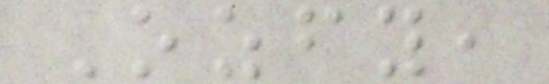Ozfy,
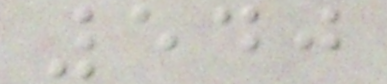540
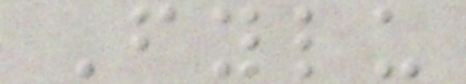Fylu
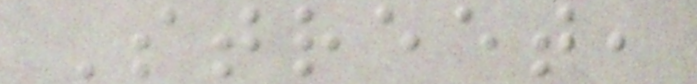Street,
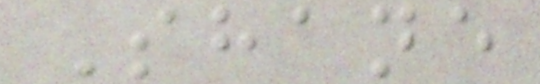Shane
